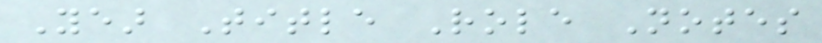Year Title Role Notes
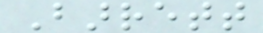Barrett
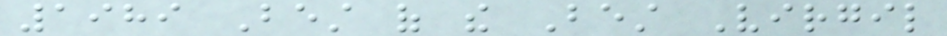1989 Best of the Best Virgil
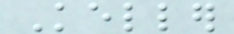Keller
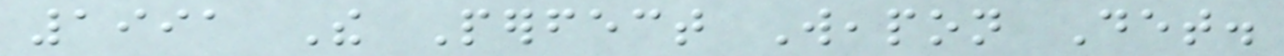1991 The Perfect Weapon Det.
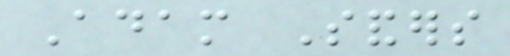Adam Sanders
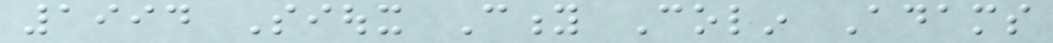1994 Sioux City Colin Adams
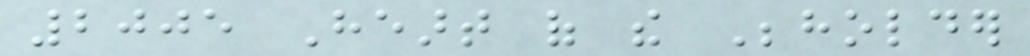2005 Heart of the Beholder
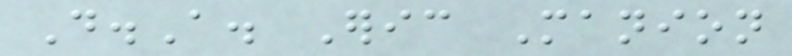D.A. Eric Manion
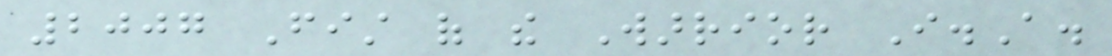2007 Fist of the Warrior I.A.
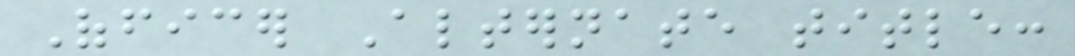Officer Alternate title:
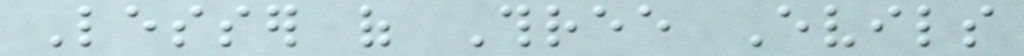Lesser of Three Evils
